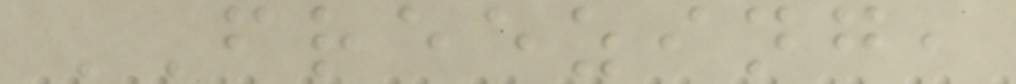FREEZING,
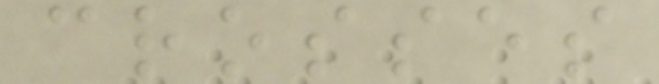crosses
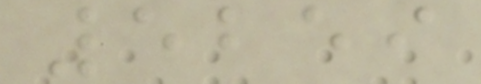5259
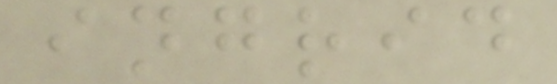ingrid
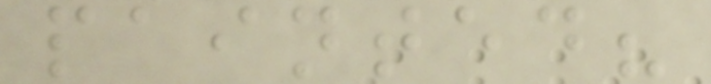painted?
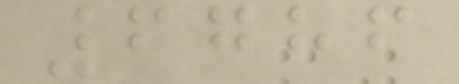6786
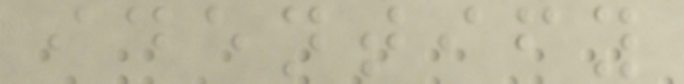identify
